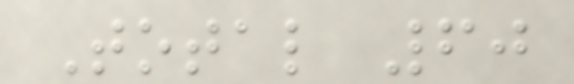Total 60
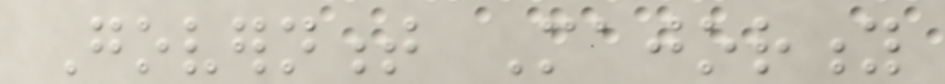Government Majority
